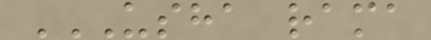USHA RAMA
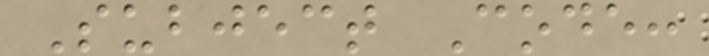Subject Code:
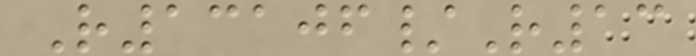R13106/R13
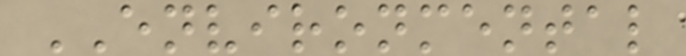ENVIRONMENTAL
